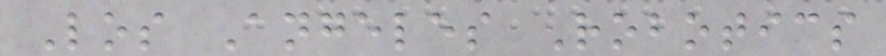Los Angeles Robotics
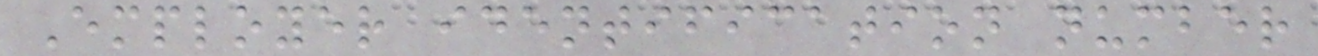Employer identification number
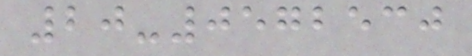20-0572530
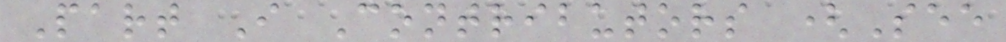Part I Contributors (See
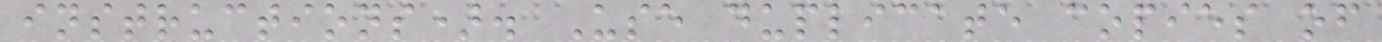instructions). Use duplicate copies of
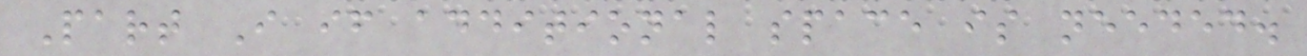Part I if additional space is needed.
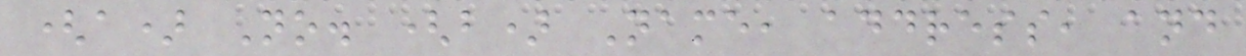(a) No. (b) Name, address, and
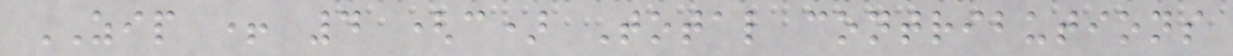ZIP + 4 (c) Total contributions
